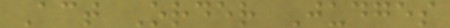Act Order Judges
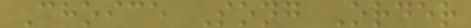Choice Song Order
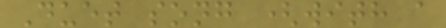Duet song (with a
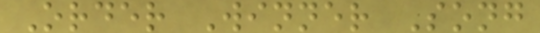Order Winner Song
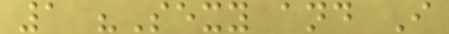1 "Sexy and I
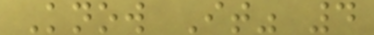Know It" 4
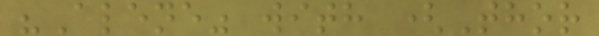"Alene" with (Thor
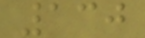130
